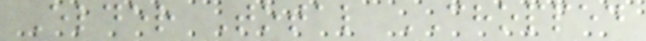Elder Total CHOPPED
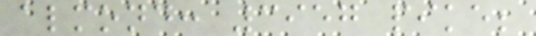almond: 3957 pike;
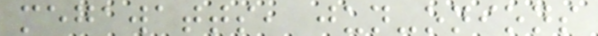megawatts, jun-onions
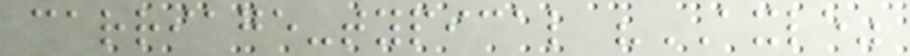carriage-typical "AXLE"
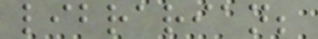librarian;
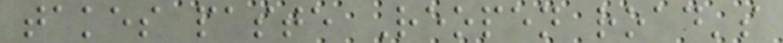takes paste Reopen road's
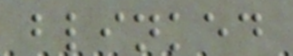blinked
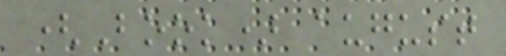(Book) august
